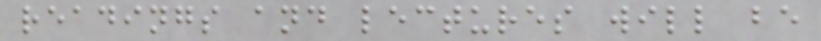readings and lectures will be
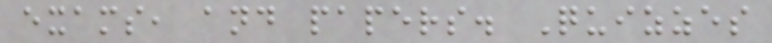exams, and papers. Quizzes
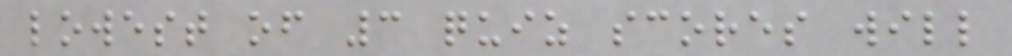lowest of 3 quiz scores will
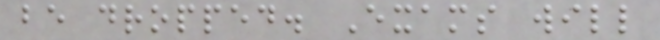be dropped. Exams will
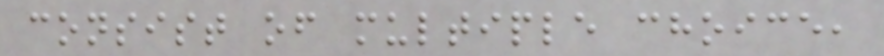consist of multiple choice,
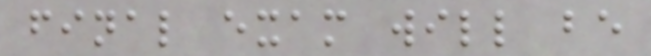final exam will be
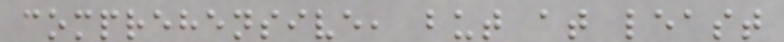comprehensive, but at least
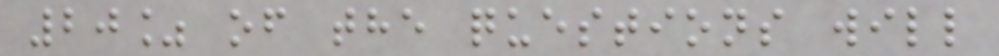20% of the questions will
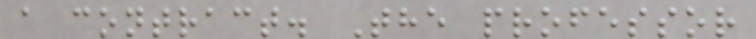a contract. The professor
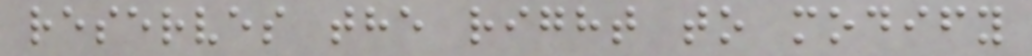reserves the right to modify
